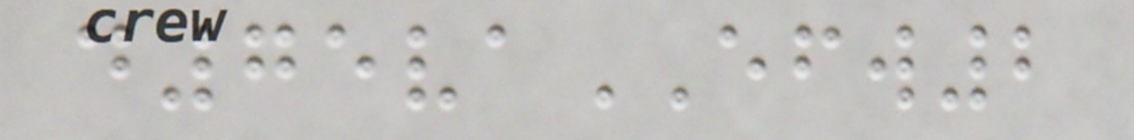d75vaEFW2
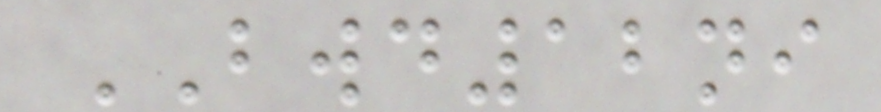BWD12ni
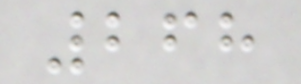268
